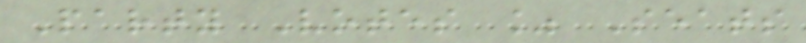Party Votes % Seats
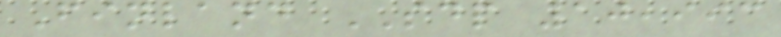Finland SDP 10,993
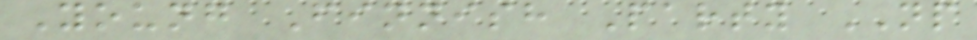Young Finnish Party NP
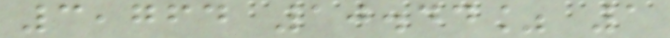3,764 10.44% 1
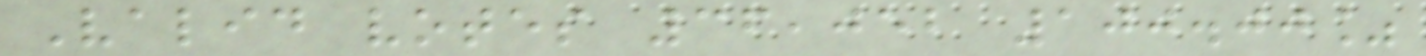Valid votes 36,052 100.00%
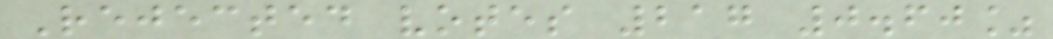Rejected votes 217 0.60%
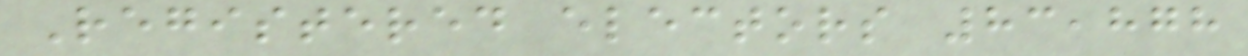Registered electors 83,878
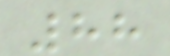88
